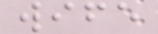wife
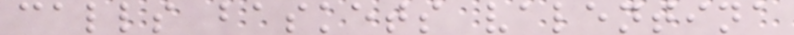calls baskets valentina
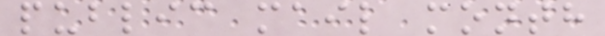public mail month
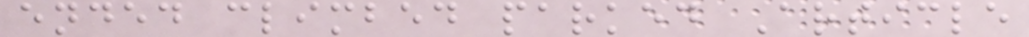ended climbed parked Article
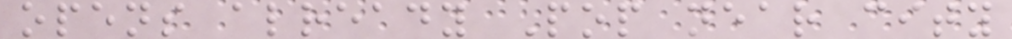opens already Pop near city
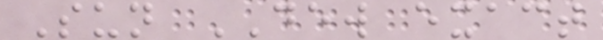Sun DEW exact
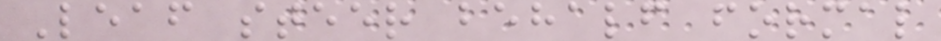Leaf steer behalf formal
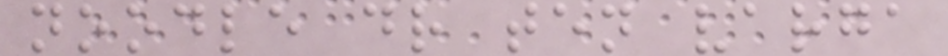noodle dr ten varga
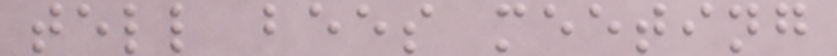tell bees meeting
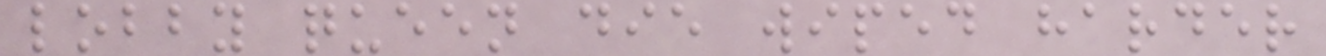lobby queen die wiped harder
